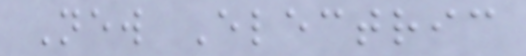New Electric
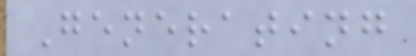Generating
